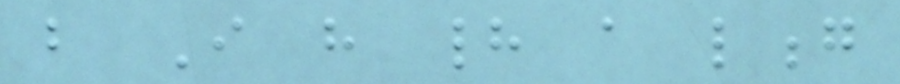but I have had a long
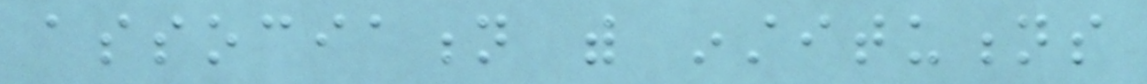association with institutions
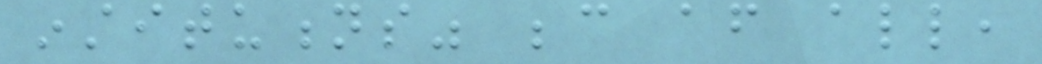institutions" because after all,
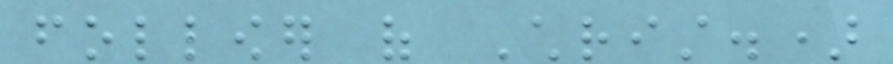follower of Christ.)
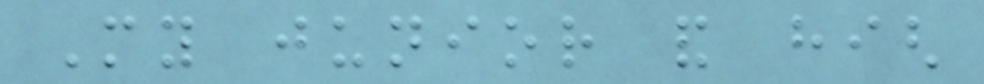My junior and high
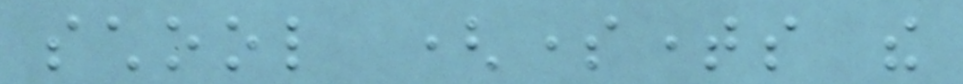school (sometimes the
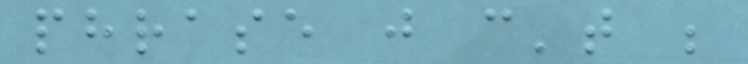phrase just can't be
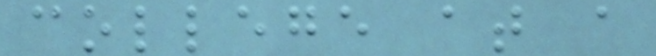college at a
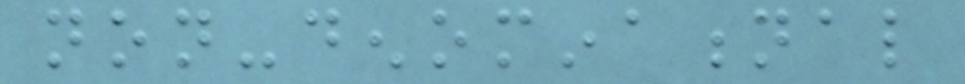non-denominational
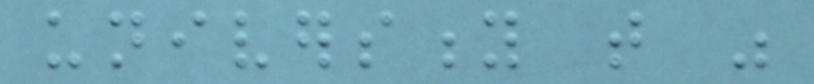university that was
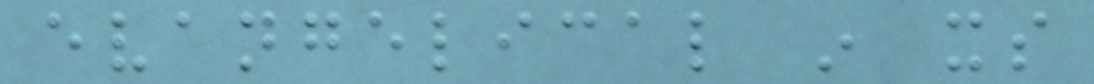evangelical in its
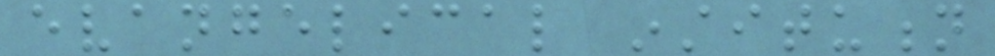evangelical institution
